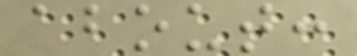about:
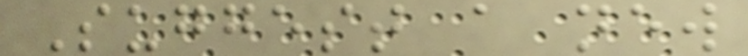Suggest a new
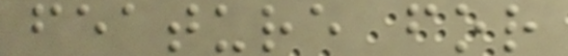feature for
